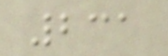231
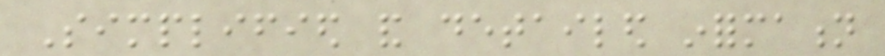Simplified and detailed information
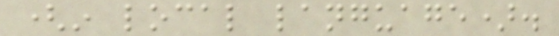(in local language).
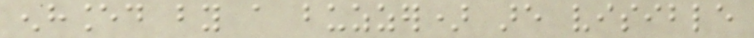enhanced by a buzzer) are visible
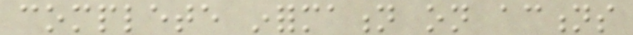complete information on actions
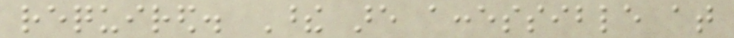required. These are accessible at
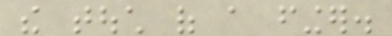the touch of a finger.
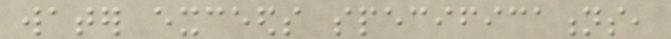water exceeds specifications,
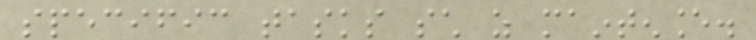specific tasks such as maintenance.
